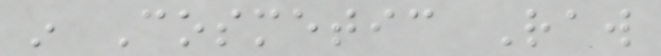in Cosmetic Raw
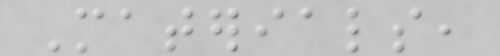Materials,
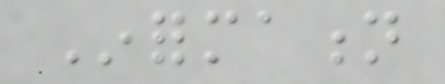Information
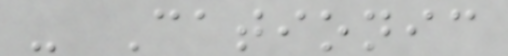- Cationic
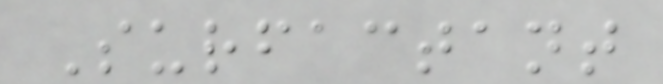Surfactant
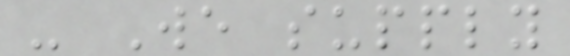- We supply
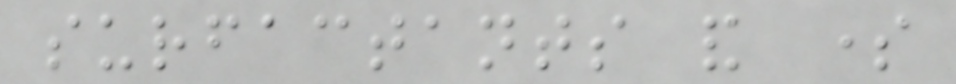surfactants and some
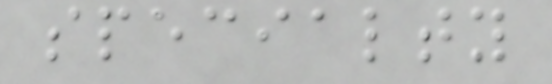specialty
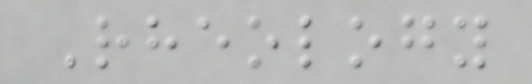Rheology
